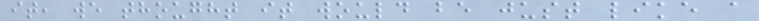it, we thought it would be just like a
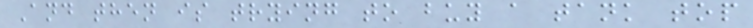And then is trying to buy a tank top
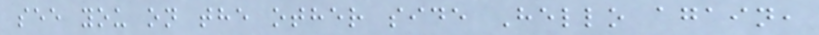see you on the other side Hello again,
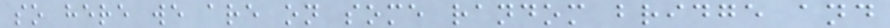so here we are on some random bridge and
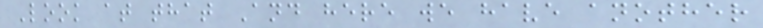Look at that And here we have another
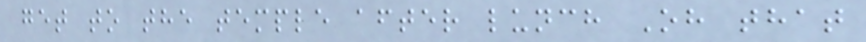get to the temple after lunch Oh that
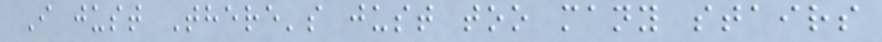I just There's just too many stairs
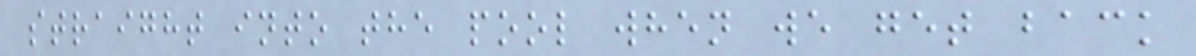straight into the pool when we get back
